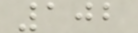102
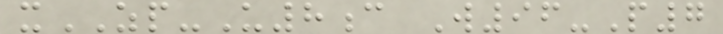xZP-U8c W96-P7
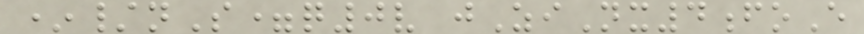*/nS=q0v jZiNx4foE
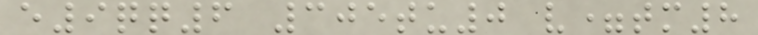e9qq6 305tu0 v=tm8
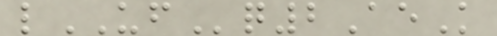lUFq2AeK
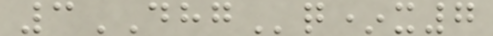3DHGq*x7
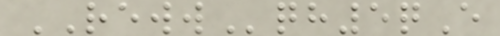REWWqh5qE
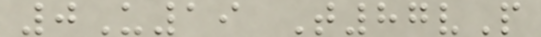0U19 T87vP
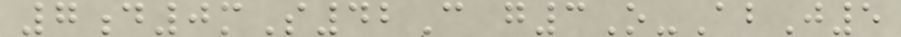7d0mS42C g3O-AbJ5
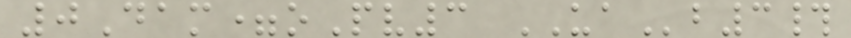0Dam=oPv3 UAb3#
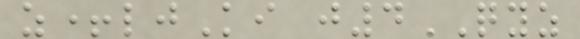z+ljKi j4QYZ
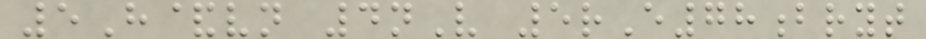5H&vn 4nV 5rE78bryt
